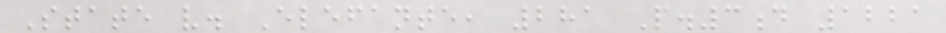State v. Elefante, 281 P.3d 1221
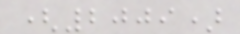(2009)
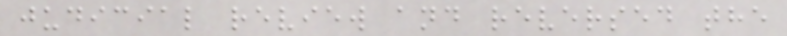judicial review and reversed the
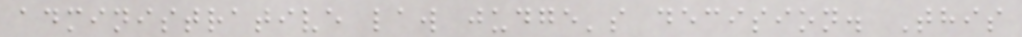administrative law judge's decision. This
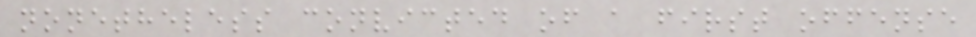nonetheless convicted of a first offense
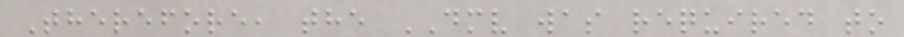Therefore, the DMV was required to
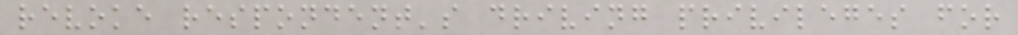revoke respondent's driving privileges for
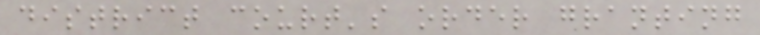district court's order granting
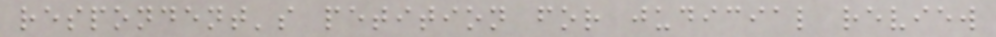respondent's petition for judicial review
